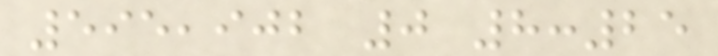595,902 0 8:25
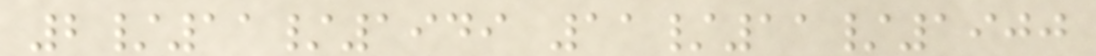2/11/1949 11/11/1900
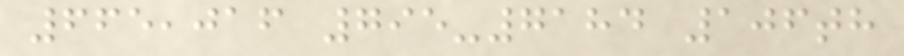665,016 795-7184 106th
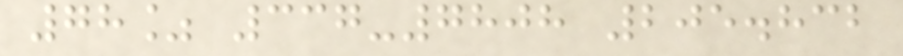78% 337-7808 205.832
